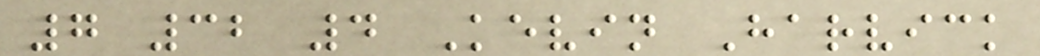7 32 4 Kevin Harvick
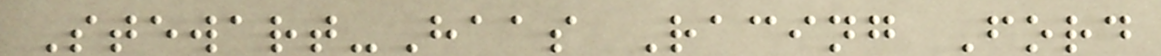Stewart-Haas Racing Ford
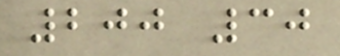200 30
